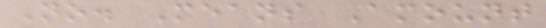No. Means Amount
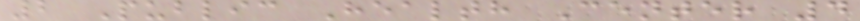2 Public Health Center 4
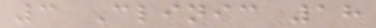3 Clinic 18
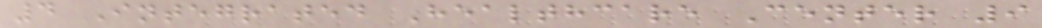4 Integrated Healthcare Center 9
